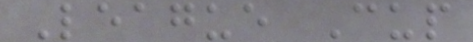League Cup
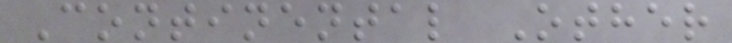Continental Other
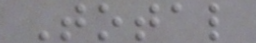Total
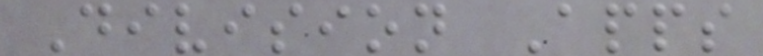Division Apps
